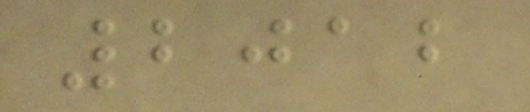2012
